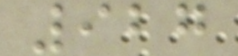927
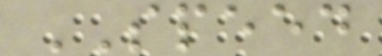SPEED
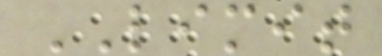LIMIT
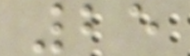25
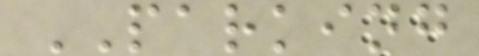PARKING
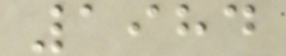1984
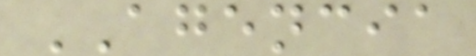AGENCIA
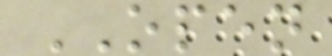OPEN
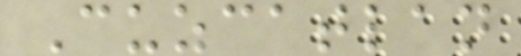Cuzcatlan
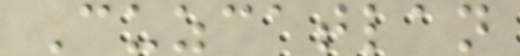Cuzcatlan
